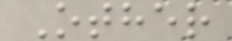Other
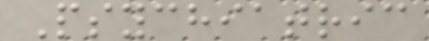Psychiatric
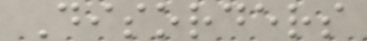Disorders
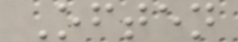Often
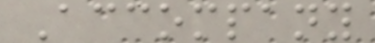Accompany
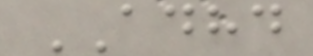ADHD
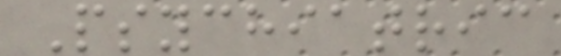Psychiatric
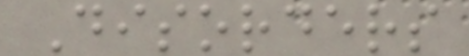Disorders
